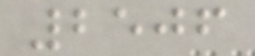2506
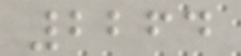2264
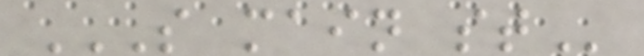S MAIN ST
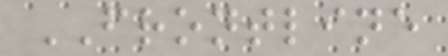FRONTLINE
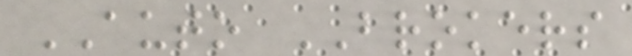AUTO BROKERS
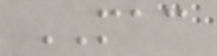MAC
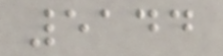5144
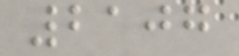2107
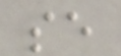se
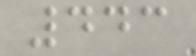443
